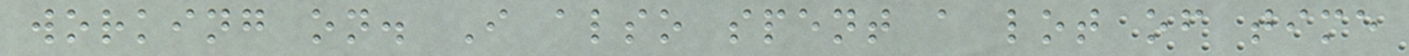working on. I also spent a lot of time
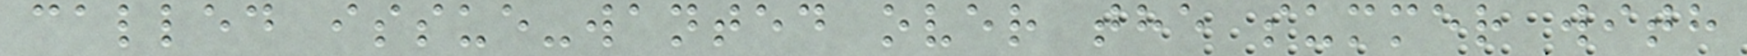called issue-wanted over the summer with
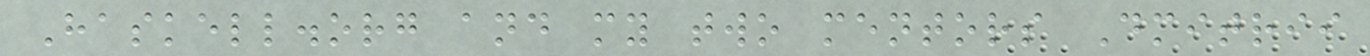Haskell.org and my two mentors Dmitrii
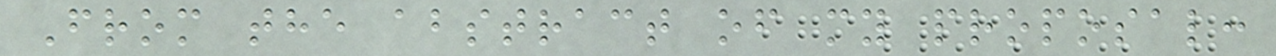From the abstract of my proposal:
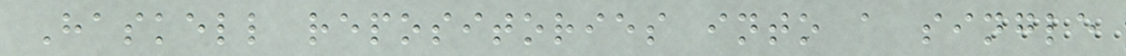Haskell repositories into a single
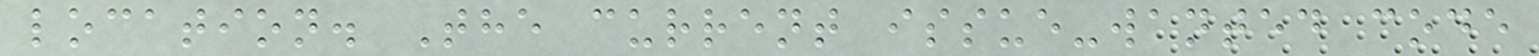location. The current issue-wanted code
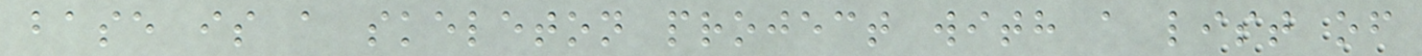base is a skeleton project with a list of
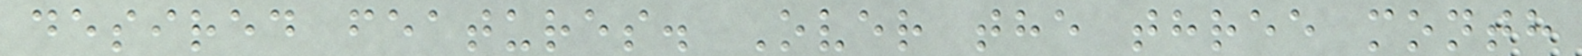desired features. Over the three month
